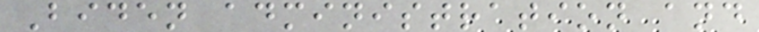Biden administration and
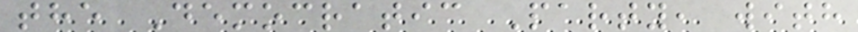the Democratic Party, with
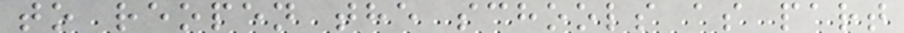to reopen the schools as part
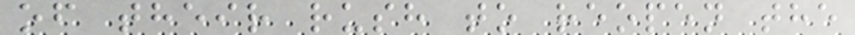of their rush to reopen the
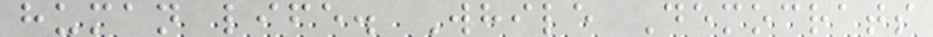human life. While Democrats
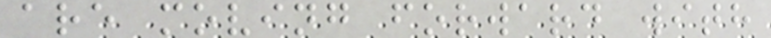are moving forward with
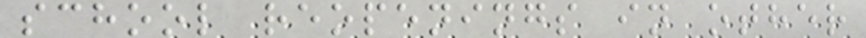school reopenings in other
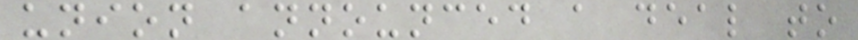union announced a deal to
